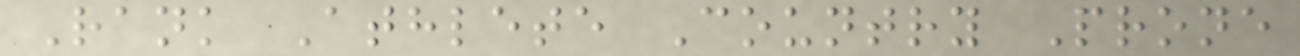Rank Athlete Country Prone
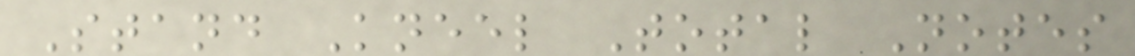Stand Kneel Total Notes
